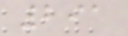291
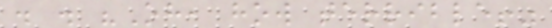. . "Oh, how terrible!"
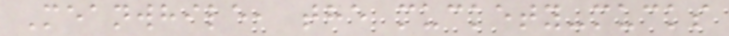Meanwhile, the muckety-mucks
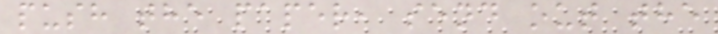push the paper, send out the
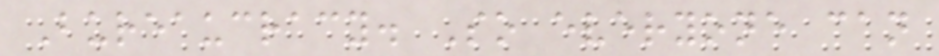Bureaucracy. So everyone can
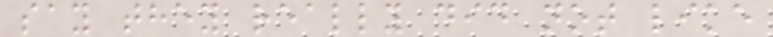say they really did not like
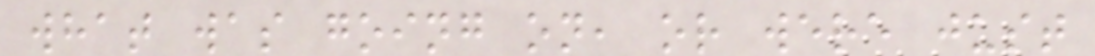what was going on, or were just
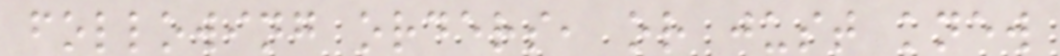following orders, or just knew
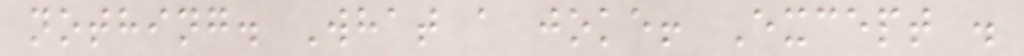nothing. What a joke! Except .
